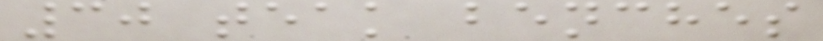30 teak benches
